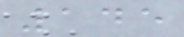145
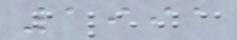1991
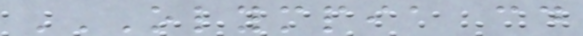OLYMPIA CD
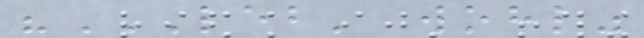"LEB' WOHL"
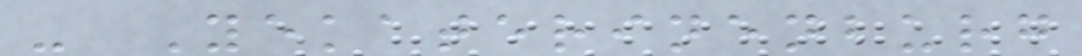- Yekaterinenburg
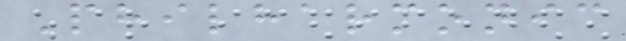Philharmonic
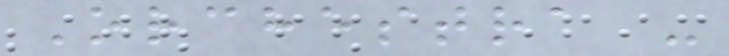Orchestra -
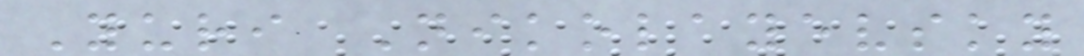Yuri Nikolayevsky
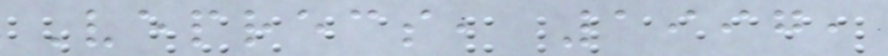Veprecs, 1997,
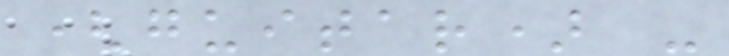(guitar) -
